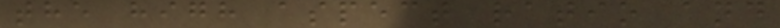the high aspect ratio and
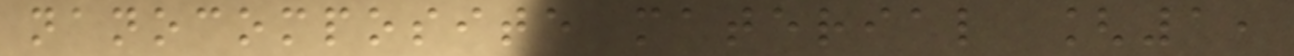nanocomposite material [1,
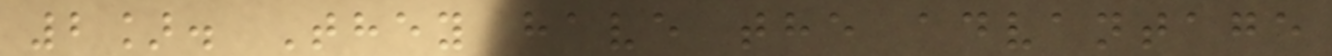2]. They have the advantage
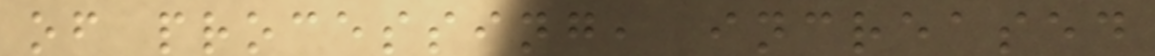of processing, increased
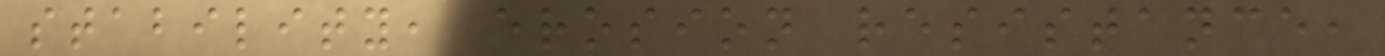stability, erosion resistance,
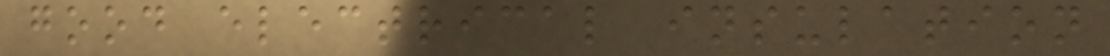good electrical insulation
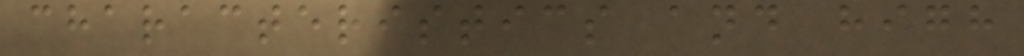characteristics and high
